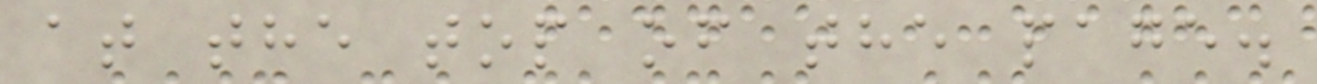at the top of the page.
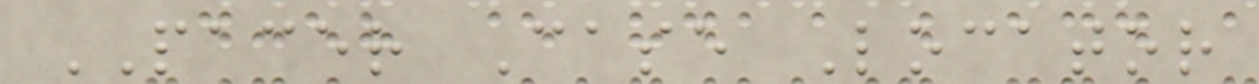PACER Case Locator
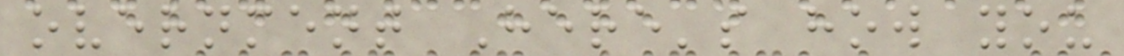overnment Here's how you
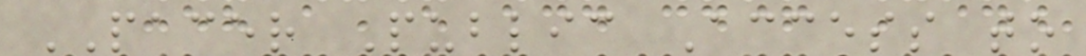PACER Public Access to
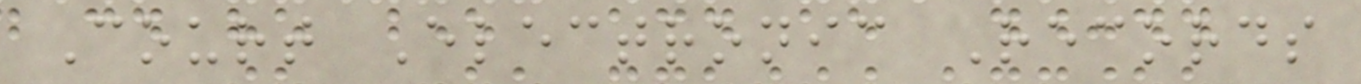Court Electronic Records
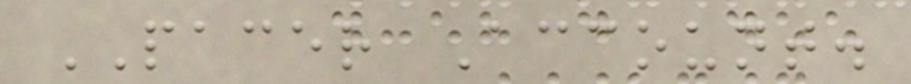PACER Account.
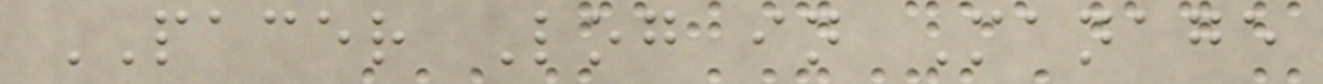PACER Log in Manage
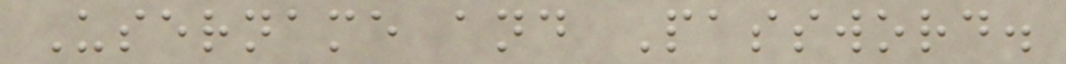Username and Password.
